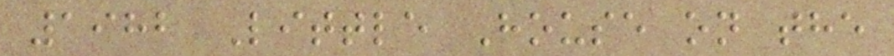1982 Little House on the
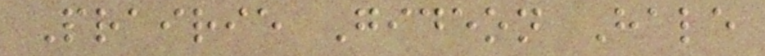Prairie Gideon Hale
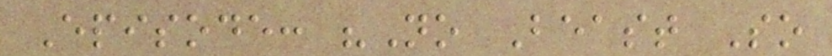Episode: "No Beast So
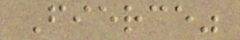Fierce"
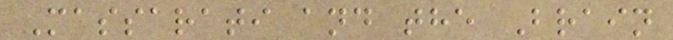Massarati and the Brain
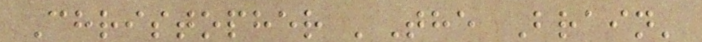Christopher 'The Brain'
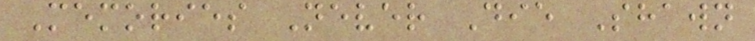Memories Never Die Shawn
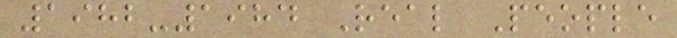1982-1984 Real People
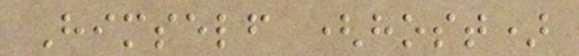Himself (host)
